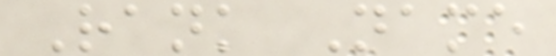Rank Name
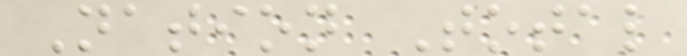Nation Total
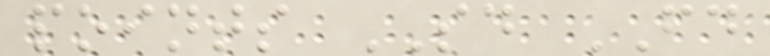points SD FD
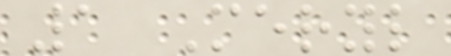1 Meryl
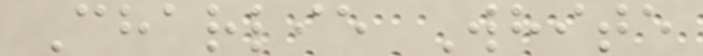Charlie White
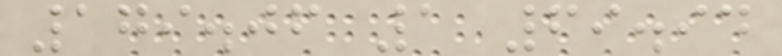179.06 1 69.94
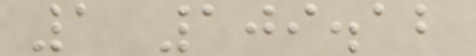1 109.12
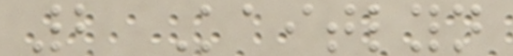2 Kaitlyn
